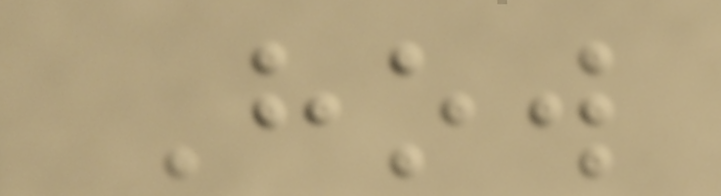How
